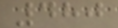480
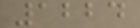1224
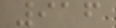916
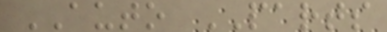AUTO PARTS
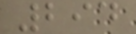294
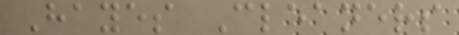Hayes Cleaners
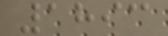1893
